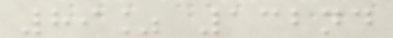89% 132nd
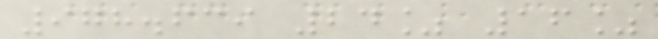978.639 24% 16%
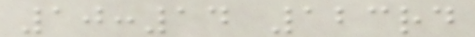10:14 123rd
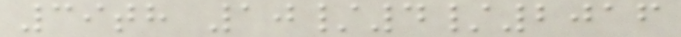39th 10/4/2016
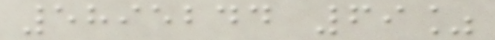5895244 69%
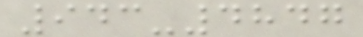943-4847
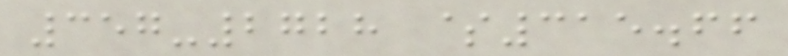357-2728 $315.66
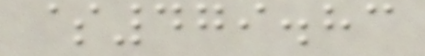$479.83
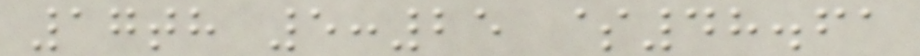17th 5:25 $48.61
